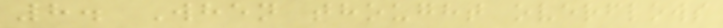8. When thought overflows
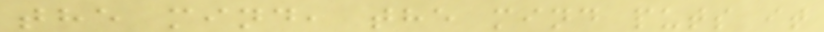the mind, the mind puts it
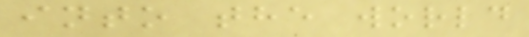into the world
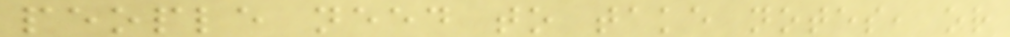people need to take notes, or
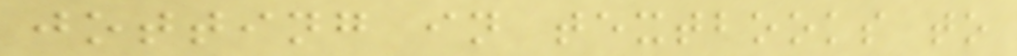jotting in textbooks to
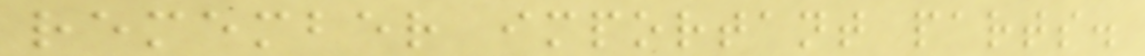remember important parts.
